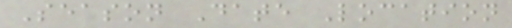Season Date Location
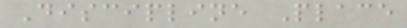Discipline Place
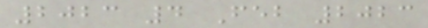2023 4 Feb 2023
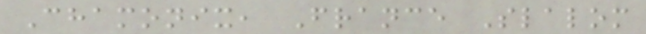Chamonix, France Slalom
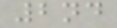2nd
